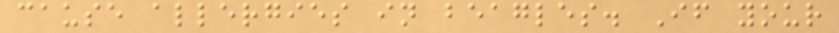cause allergies in beagles. If your
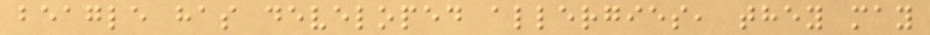beagle has developed allergies, they may
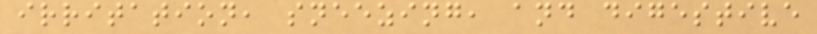irritation, sneezing, and digestive
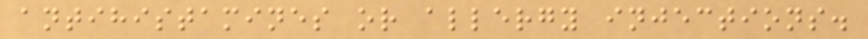antihistamines or allergy injections.
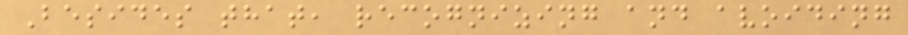Besides that, recognizing and avoiding
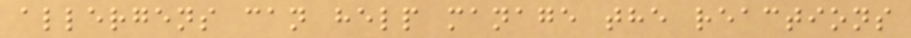allergens can help manage the reactions
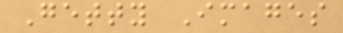Getty Images
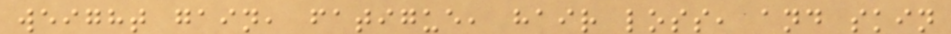weight gain, fatigue, hair loss, and skin
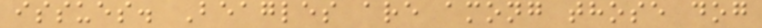issues. Beagles are among those dog
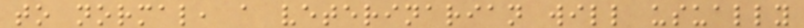to normal, a veterinarian will usually
